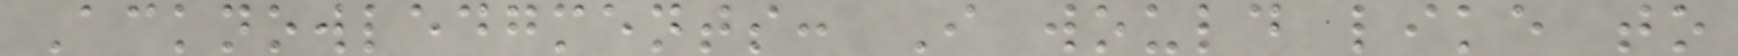Acknowledgments: I would like to
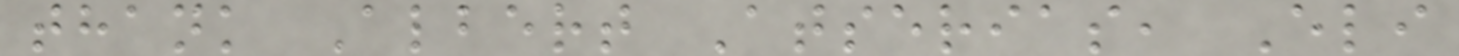thank Albert Atserias, Eli
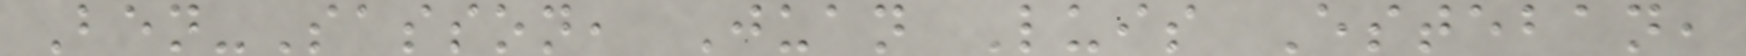Ben-Sasson, Juan Luis Esteban,
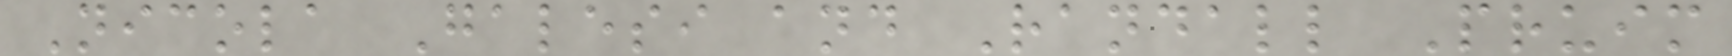Nicola Galesi and Randall Pruim
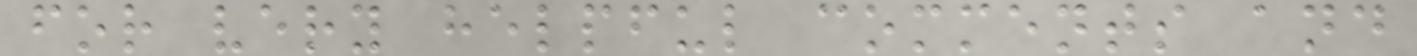for very helpful comments and
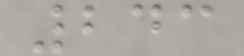243
